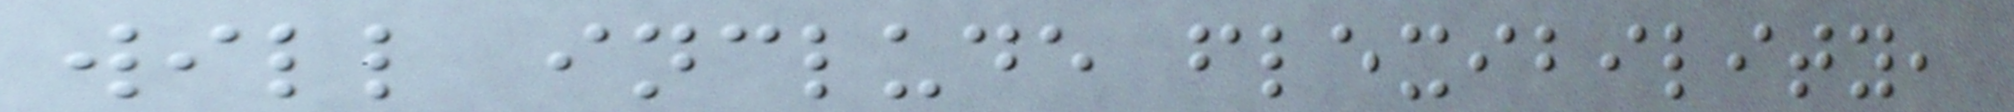will include flexibility,
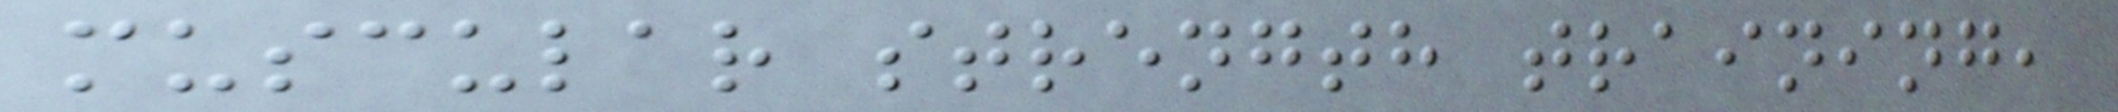muscular strength training,
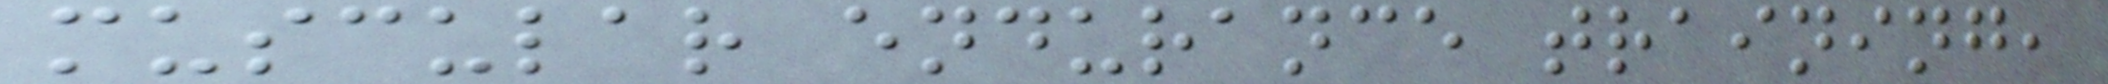muscular endurance training,
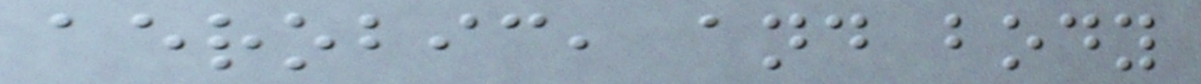aerobic, and body
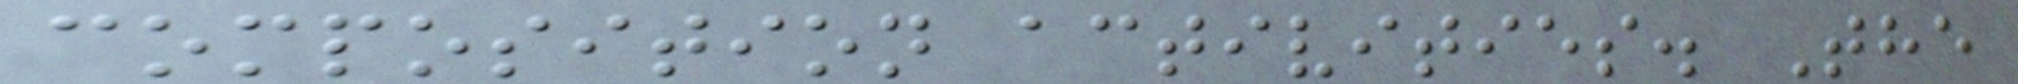composition activities. The
